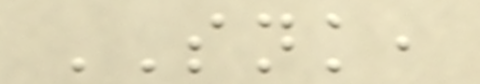SNK,
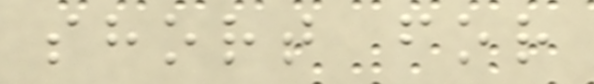short for
